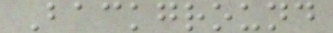Background
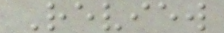Review
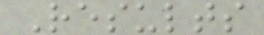Results
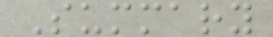Summary
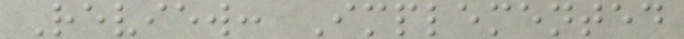Review: Implemented
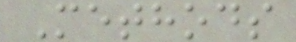Methods
